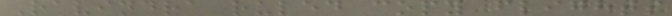Ravindra ruled copy flights
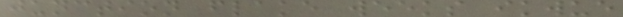junction flake weeks ikwue
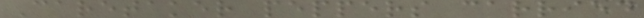Caretaker peppers carried
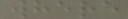where
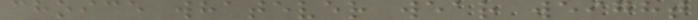choice whatever wear weight
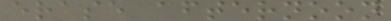erase afternoon
